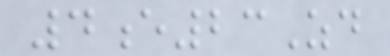4e23Zd
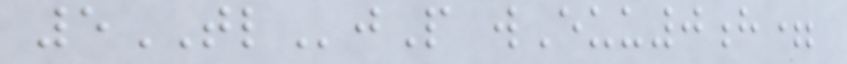5TLjP wEuu0h=
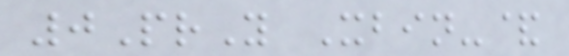0PrY Xbin-&
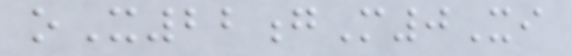oX22gM0Xi
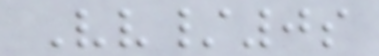Vv/0s
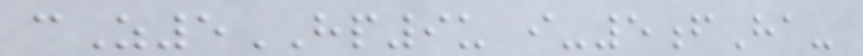cZ5HP9u i-5fHa-
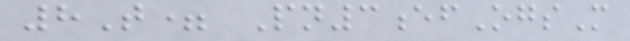8T= Pn3efOgsM
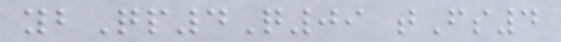ybQp4Q09 tFs4
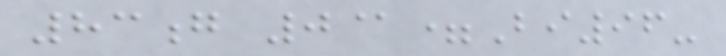83g 0@=Bi96-
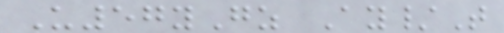U57yGz Ay/T
